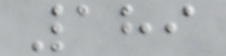189
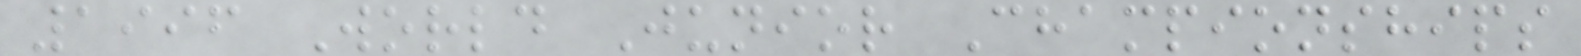1996 World Junior Championships
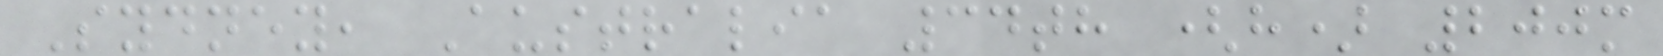Sydney, Australia 34th (h) 200m
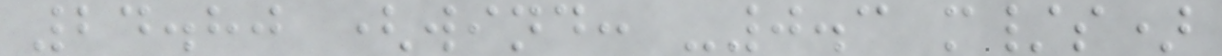24.80 (wind: -0.3 m/s)
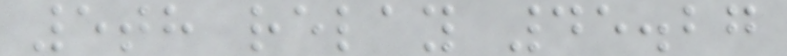5th relay 45.27
